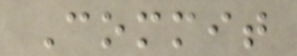Commit
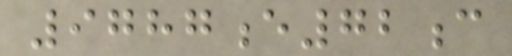9787e72c
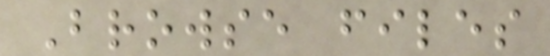Browse files
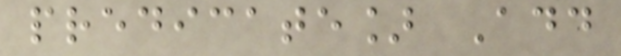predicate] Add
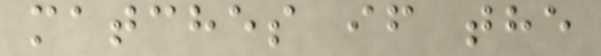matches if the
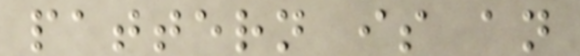pattern is an
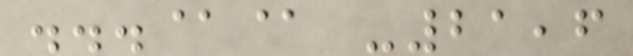...@@ -21,6
